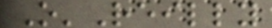O'Reilly
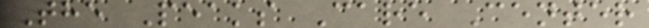The Peaks Care Center
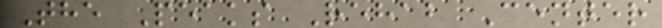The Peaks Rehab Center
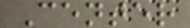Center
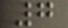7
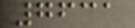7631
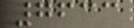7633
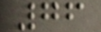76
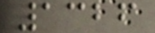1326
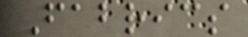Fabrics
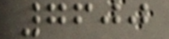7600
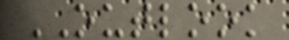OUTLOOK
